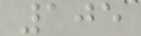105
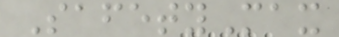SafetyMax
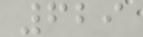629
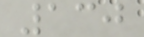130
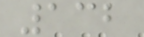132
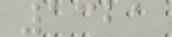1321
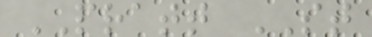PRATT ST
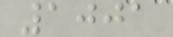1001
